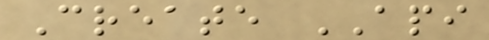Create API
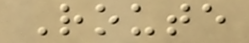Route
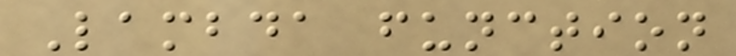Lambda function
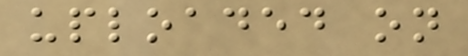uploaded on
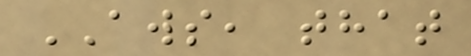AWS, that
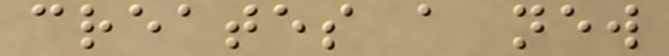creates a new
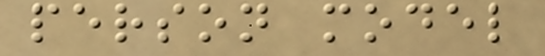person model
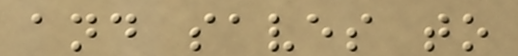and saves to
